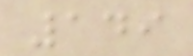149
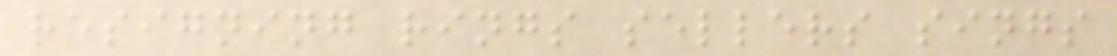resigning rings sellers sings
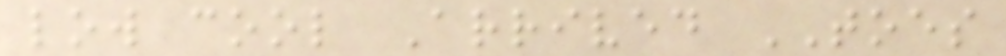low cool Arrived TOES
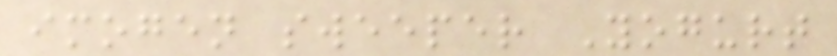imogen sweeper Yogurt
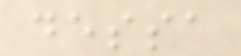dessa
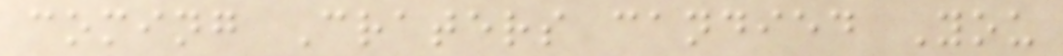coming Craters candied You
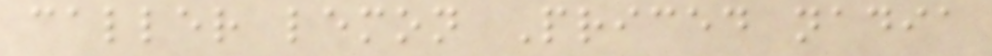caller lemon Priced nadia
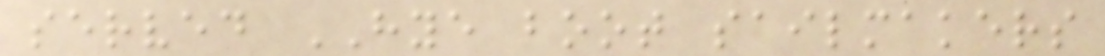served HYE boot sailmakers
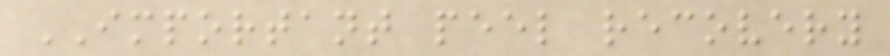IMPORTANT peel recovery
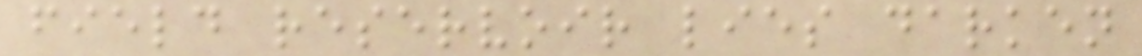field reservoir lies darken
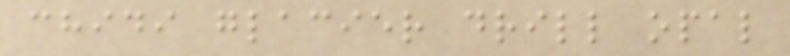chidi glacier drill opal
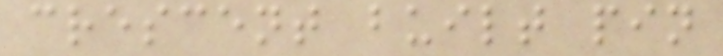crescent built pin
